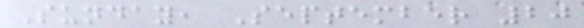Sunday, September 20
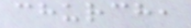church,
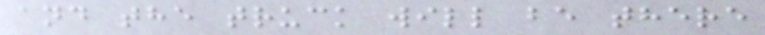and the truck will be there
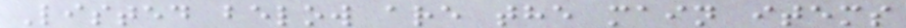Listed below are the main items
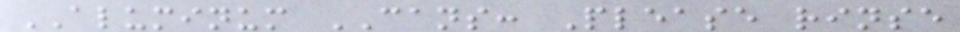ALUMINUM CANS: Please rinse
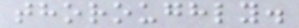thoroughly.
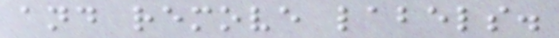and remove labels.
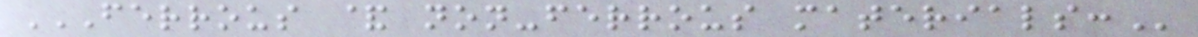FERROUS & NON-FERROUS MATERIALS:
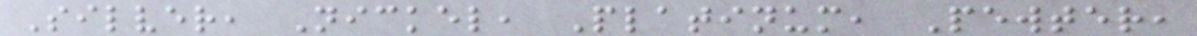Silver, Nickel, Platinum, Pewter,
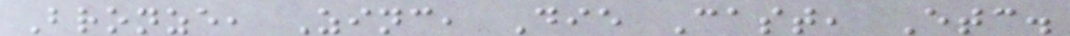Bronze, Zinc, Die Cast, Etc.
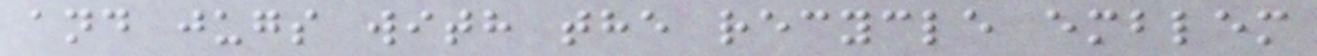and jugs with the recycle emblem
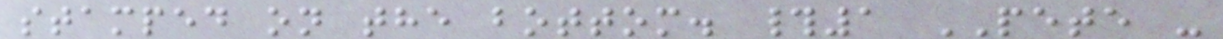stamped on the bottom. #1 PETE -
